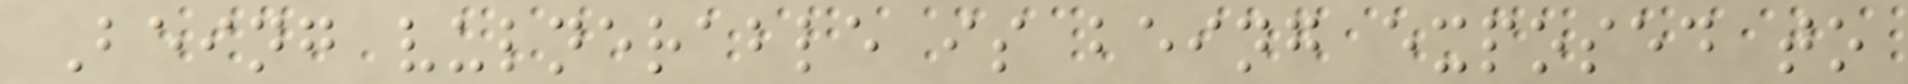Being vulnerable is being exposed to
